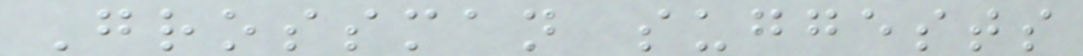Grossman suggests
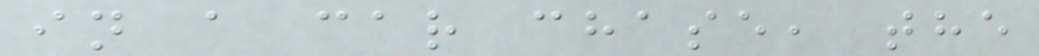in a car chase, the
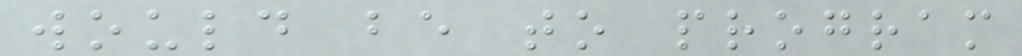would be to program
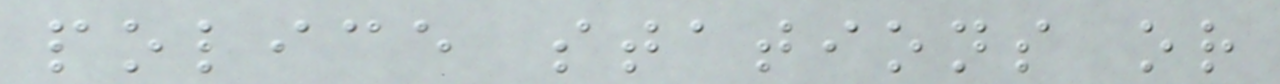police stations or
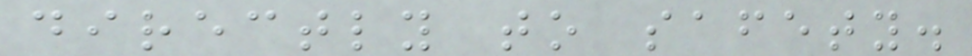directly to safety.
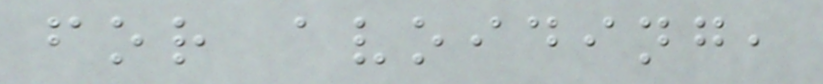for avoiding,
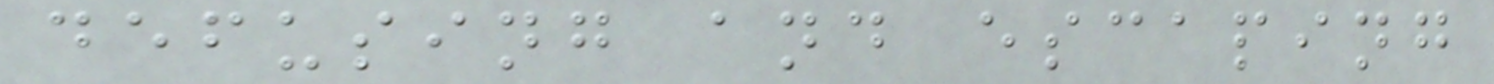defusing and escaping
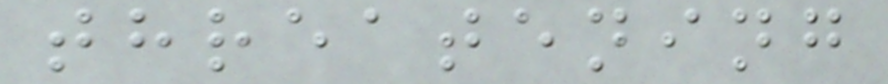threatening
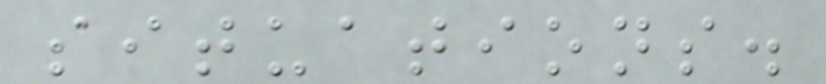situations.
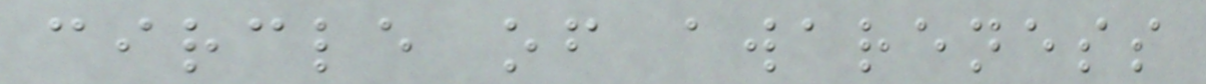circle of awareness
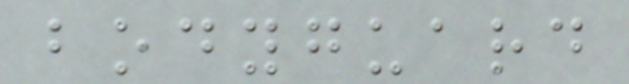bodyguard
